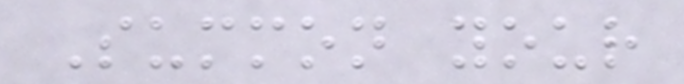Summon your
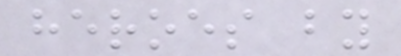heroes by
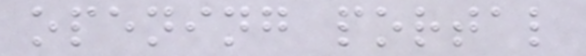opening portal
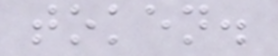token.
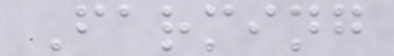Farming
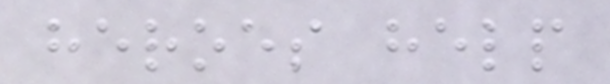heroes help
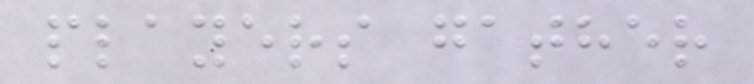players gather
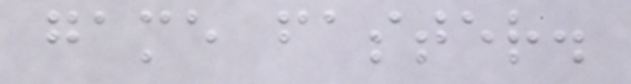game faster.
